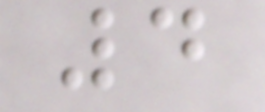4
